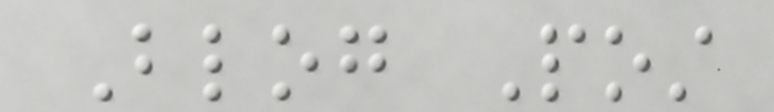Blog Post
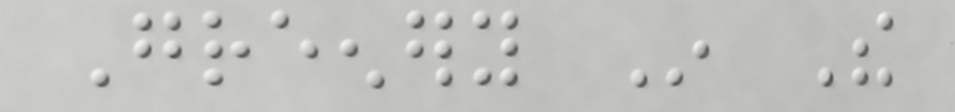Greenery In The
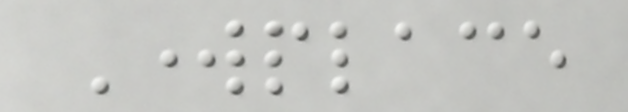Workplace
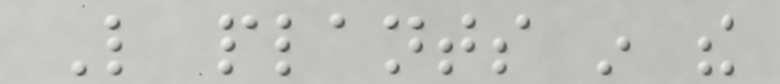Like plants in the
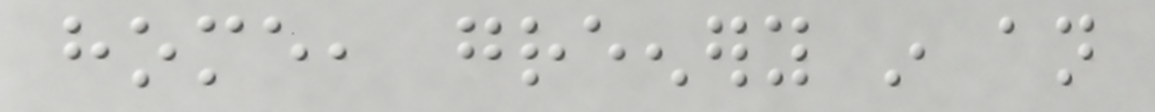home, greenery in an
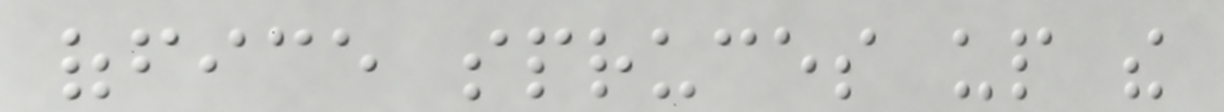office spruces up the
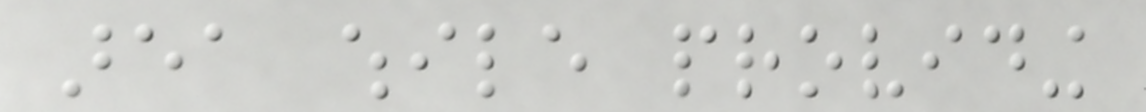area while providing
